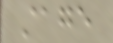stage
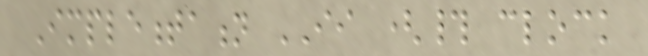Implementation II (# clock
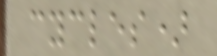cycles)
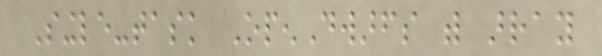Single-task OpenDwarfs with array
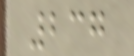237
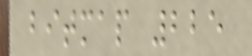bitmap 225
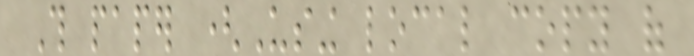This paper (Using local copy of
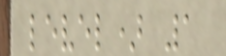level) 1
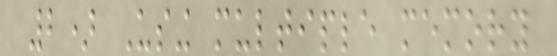2) Using multiple memory
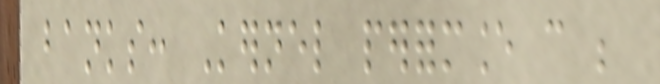banks: Kernel performance can be
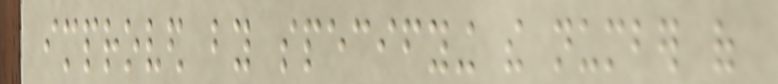improved by specifying the number of
